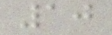10
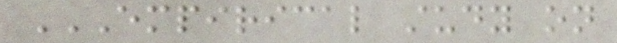EMPIRICAL STUDY ON
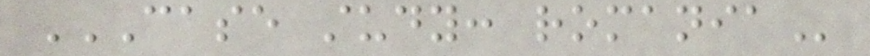CASE STUDY: ROMANIA
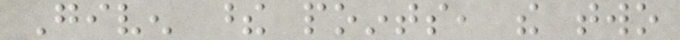Given these points, the two
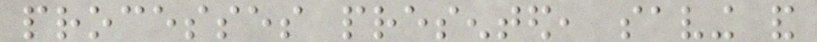processes presented, saving and
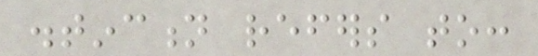distinction refers to:
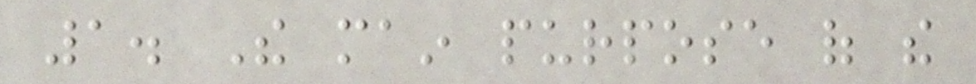1. The main purpose of the
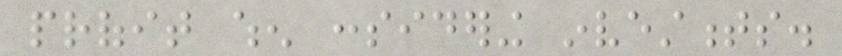profit when considering investments.
